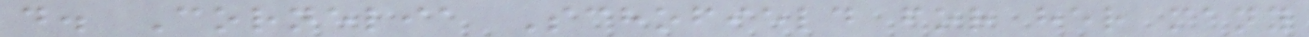d. Cornelia Schofield for her many
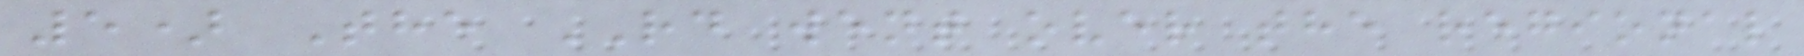5) The RD went over the regional
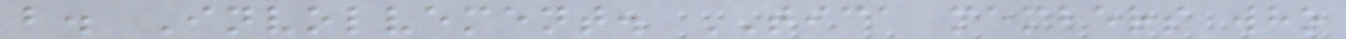b. Involvement. TICA members who
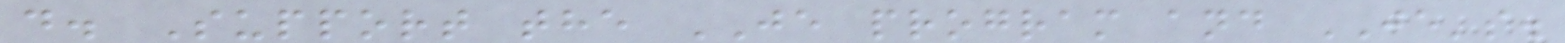d. Support the JE program and JE's.
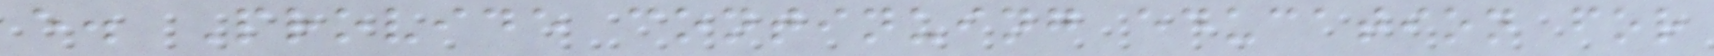e. Provide continuing education for
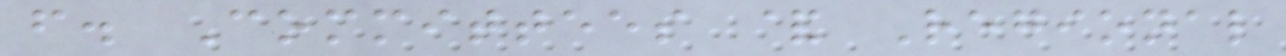f. Committees & Regional
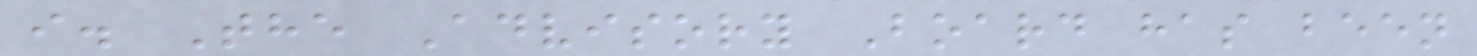i. The Advisory Board has been
